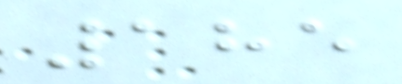185
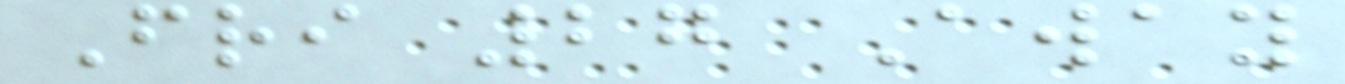Fri 27 Away
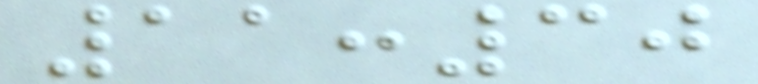11:30
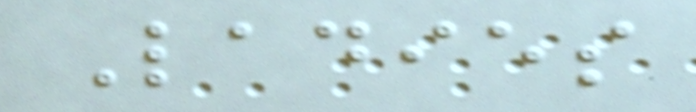Ladies
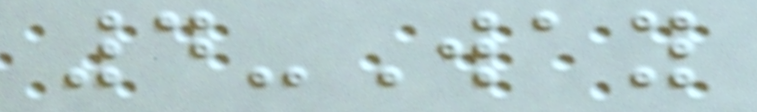4-Way
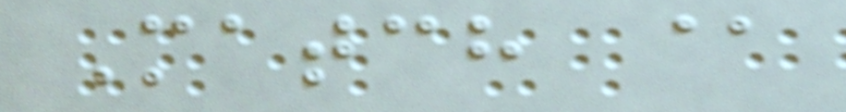Match @
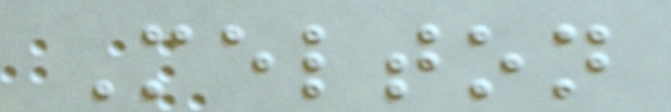Melton
